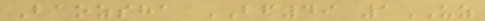Baozsha BF49 1UZ
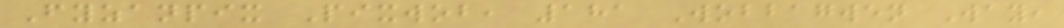Fyzanpix Pixwob, 181 Wobbagwen Way,
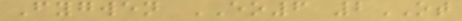Fygwen EO6 2OT
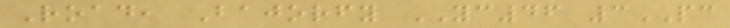Road, Bajorfy YC46 3PC
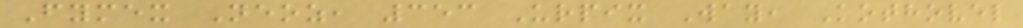Fymex Neoz, 353 Urpix Way, Kothovel
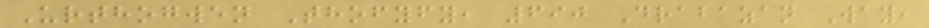Urthogwen Thofyfy, 690 Drabazan Way,
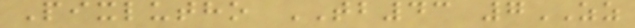Pixlutho TB43 7ZZ
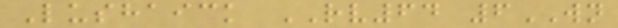Lushaick RV64 6WN
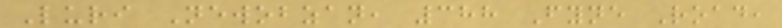Luri Newobzan, 388 Fyne Road,
